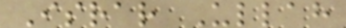Israr Ullah
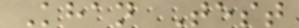Khan Test
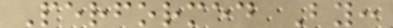Performed By:
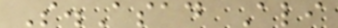S.Asad Ali
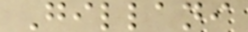Gillani
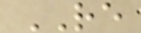RE
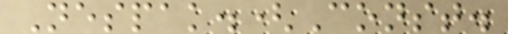Nespak.(Const.
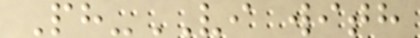Ph-VI with
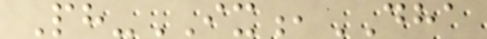Ph-IX,DHA
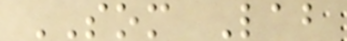SOM Lab
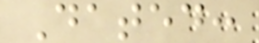Dated:
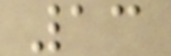13
